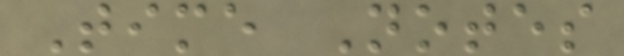Time Notes
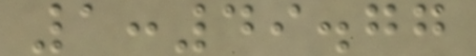1:49.77
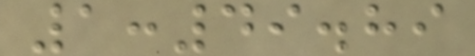1:49.89
